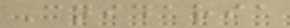Cnidaria
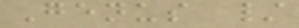Genus /
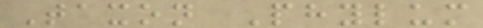Taxon Phylum
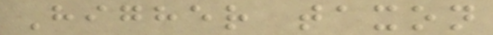Higher taxon
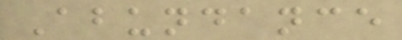Abundance
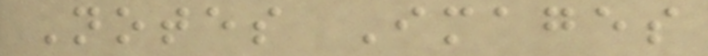Notes Images
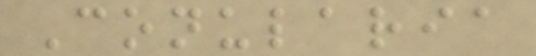Conularia
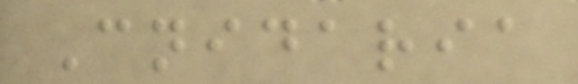Cnidaria
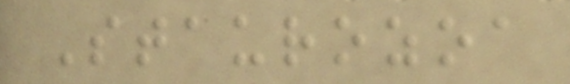Staurozoa
